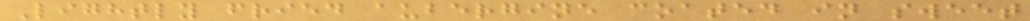Lightly fried aubergine coated in sweet
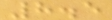8.5
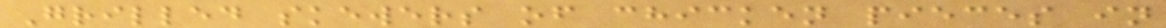Grilled skewers of chicken pieces in
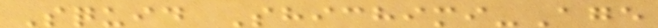Squid Shichimi-Age
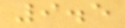9.5
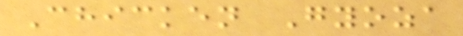Chicken Gyoza
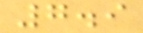7.9
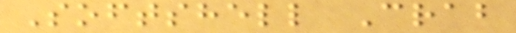Softshell Crab
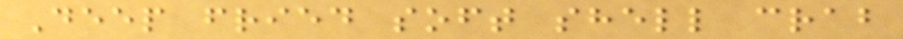Deep fried soft shell crab
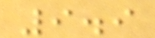9.9
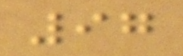97
